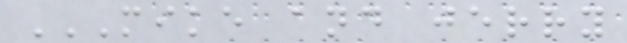MIKE AND JERRY
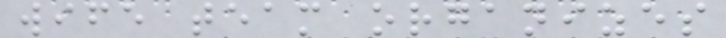wife team organizes
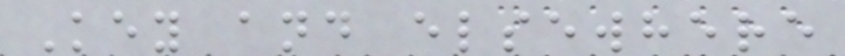Key and elsewhere
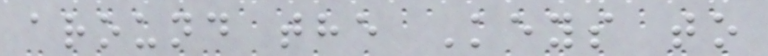around the Keys to
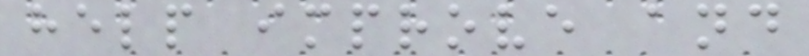help improve and
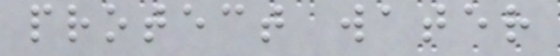protect water
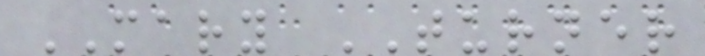MARY TURNER
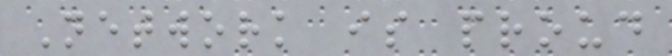Network is proud
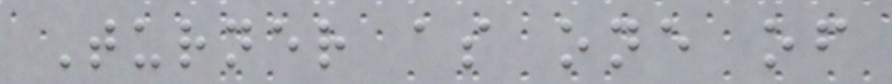Turner as one of
